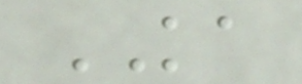KA
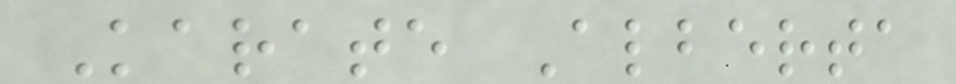Karate Alberta
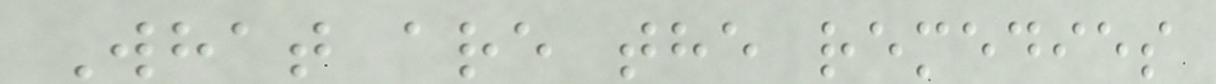What are the remedies
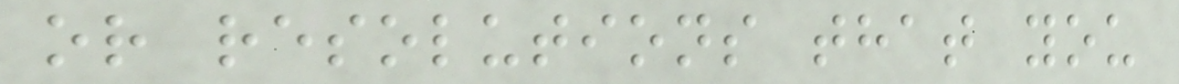or resolutions that you
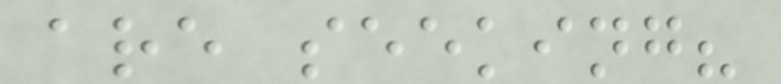are seeking?
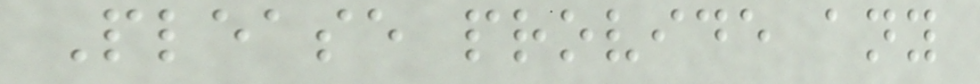Please provide any
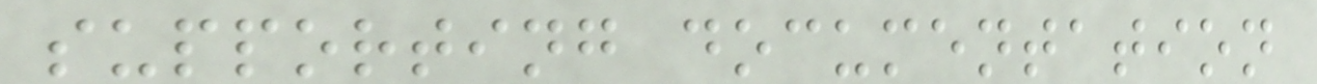supporting documentation
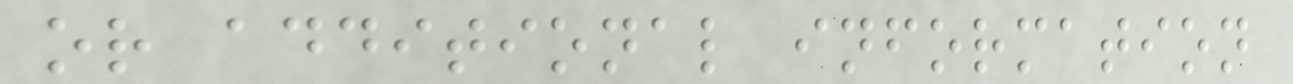or additional information
